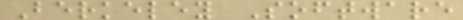Berkeley Software
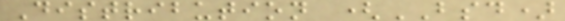Distribution (BSD)
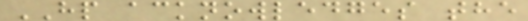HP acknowledges the
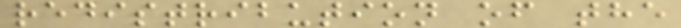redistribution of the
